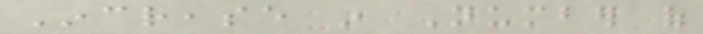Increase in Number of
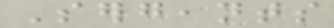Sergeants
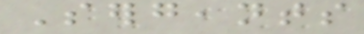Sergeants
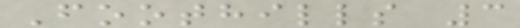Foothills 3
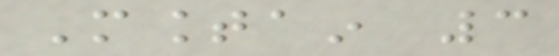Mountain 3
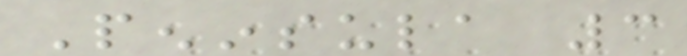Peninsula 3
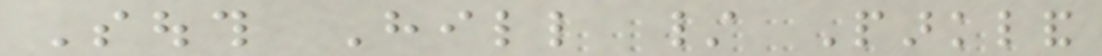South Hill / Parkland
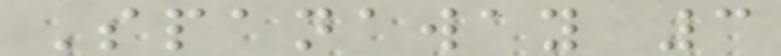Spanaway 3
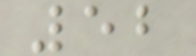52
